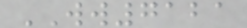WW7121
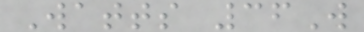Watts 36W
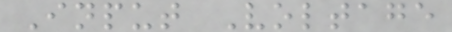Input Voltage
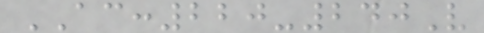AC:220-240V
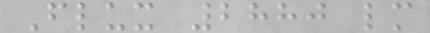Flux 2880 lm
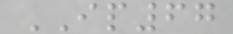IP67
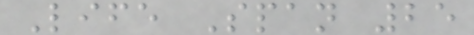Life Span 25
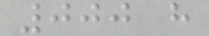000 h
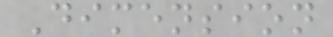Dimension
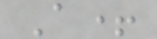A+
